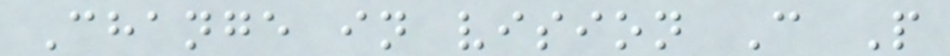Change in vision C P
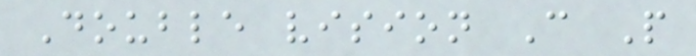Double vision C P
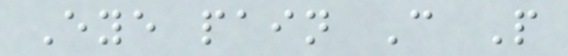Eye pain C P
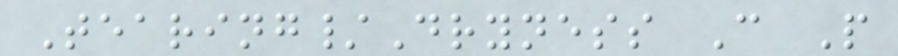Tearing/Dryness C P
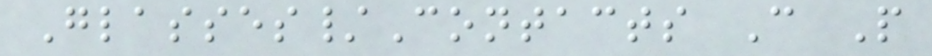Glasses/Contacts C P
